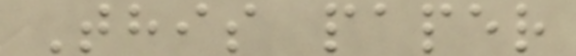This paper
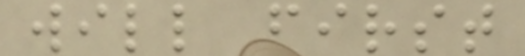will first
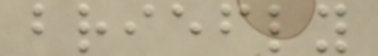briefly
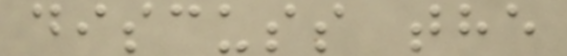discuss the
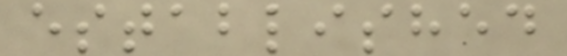established
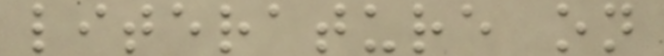literature on
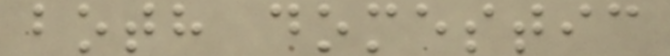both domestic
